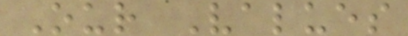Our Values
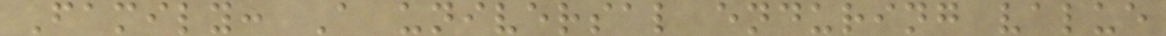Family: A universal enduring value
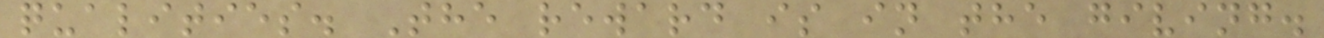qualities. The reward is in the giving.
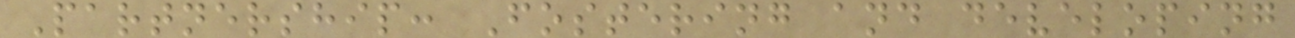Partnership: Fostering and developing
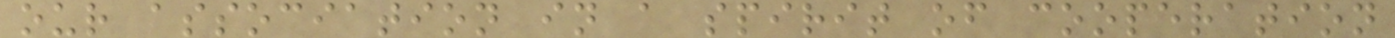our association in a spirit of cooperation
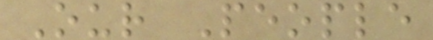Our People
